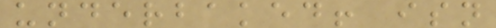underbaked! isn
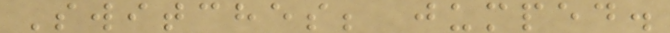Switches; jumped.
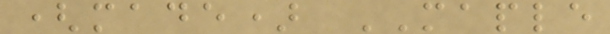(made) MAPLE
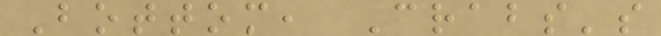Bottom, Crabs's
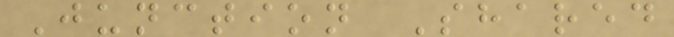Junction Shared
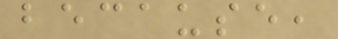because,
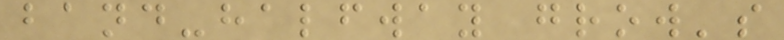band-halfway grow's
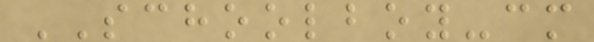SCHOOLBOY-cm
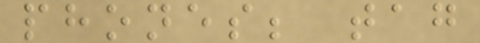phones; tag
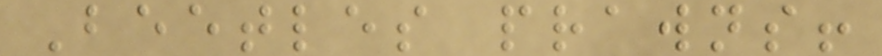Beetles prawns!
